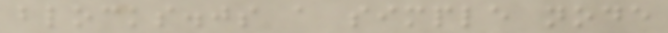blocks.js a simple node
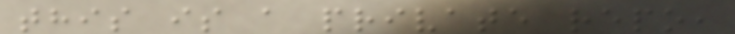this is a private repo,
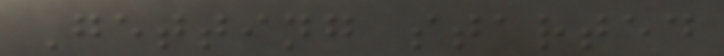Getting started
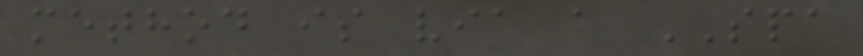method is via a SPA
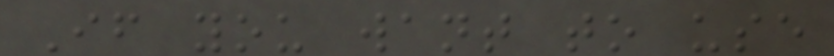If you want to use
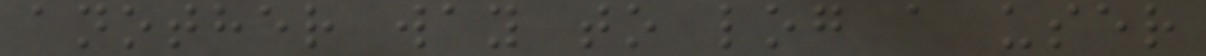another way to log a user
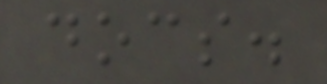docs.
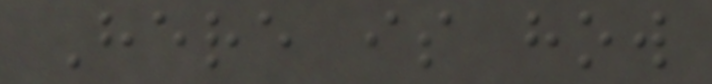Here is how
